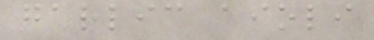garlic aioli
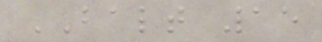BALT 15
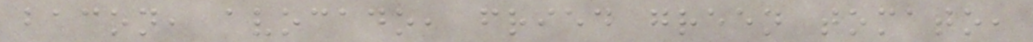bacon, avocado, fried green tomato,
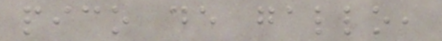pico de gallo,
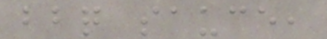bbq sauce,
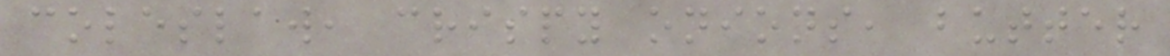coleslaw, crispy onions, butter
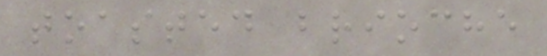toasted brioche
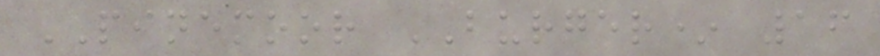PINEMOOR BURGER* 16
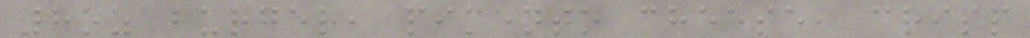8oz burger, pimento cheese, crisp
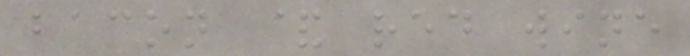bacon & red wine
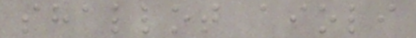shallot aioli
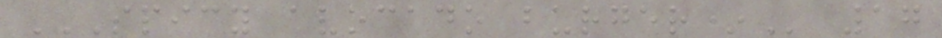SPICY AVOCADO BURGER* 17
